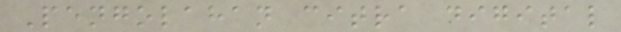Pengolahan citra digital
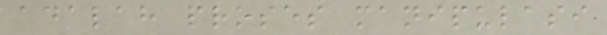adalah proses manipulasi
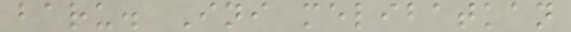baru. Ini melibatkan
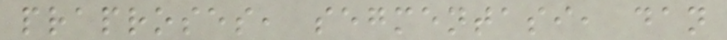praproses, segmentasi, dan
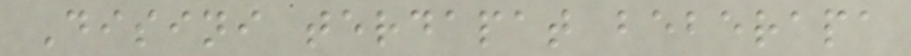Disini terdapat beberapa
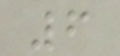6
